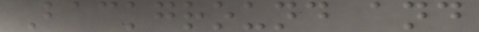Background and
